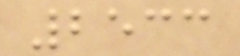2533
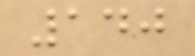140
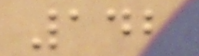142
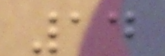14
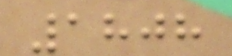1808
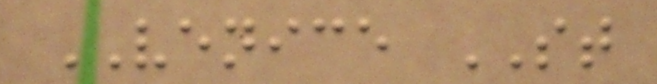VENICE ST
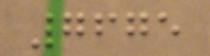7675
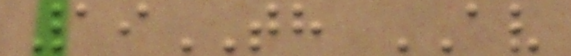19TH AV
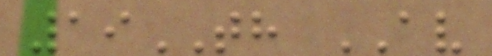19TH AV
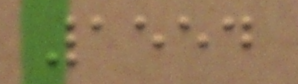1554
